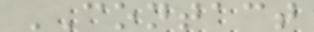CONTACT
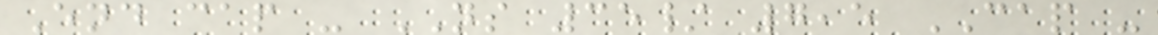End cap - NS 35/ 7,5 CAP -
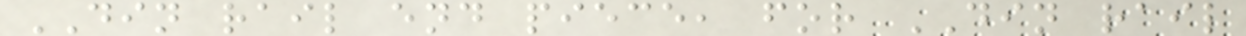DIN rail end piece, for DIN rail
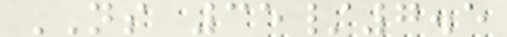NS 35/7.5
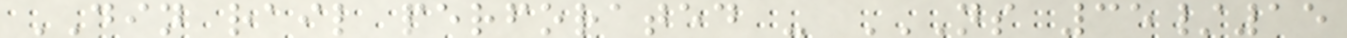DIN rail perforated - NS 35/15
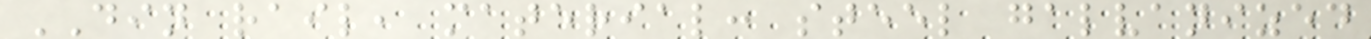DIN rail, material: steel galvanized
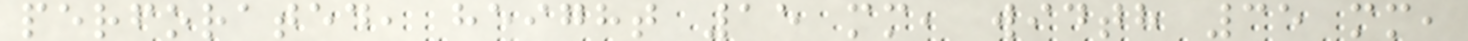perforated, height 15 mm, width 35 mm,
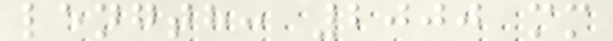length: 2000 mm
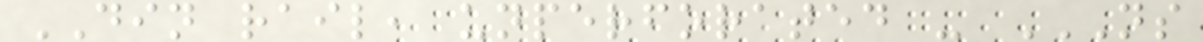DIN rail, unperforated - NS
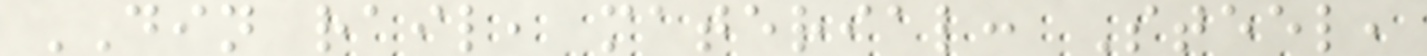DIN rail, material: Steel,
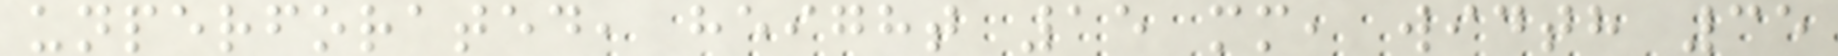unperforated, height 15 mm, width 35
